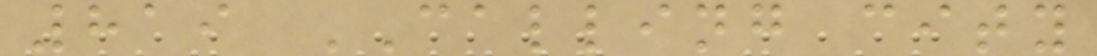819 CALLING city
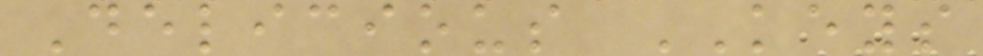Delicious KEYS
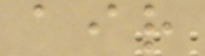air
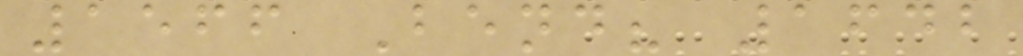1566 Bend? 1642
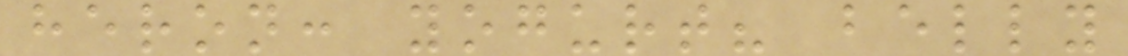heron: yogurt? belly
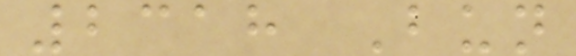2318 Bun
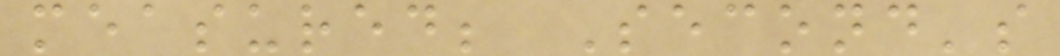measured; Second's
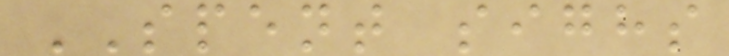SPENT sighs
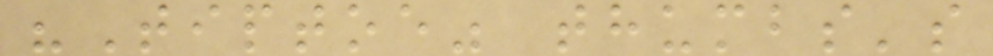"Tiptoe" thumbs's
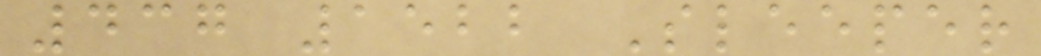437 1522 Sleeper
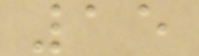15
